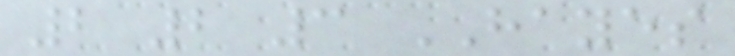2 2 3 HAYES
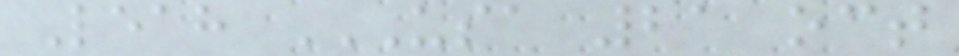Leah USA 21 OCT
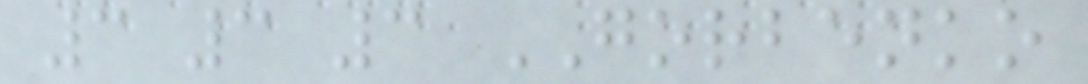3 3 3 GORBENKO
